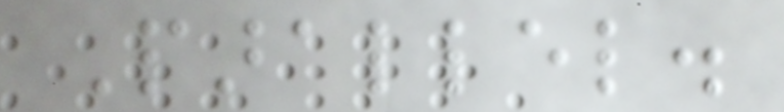Parallel.
